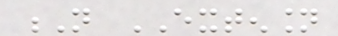N EXTENSION
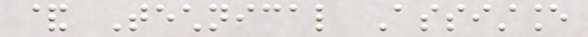& Technical Assistance
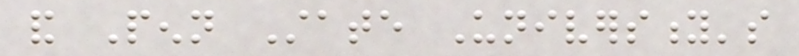and Penn State University's
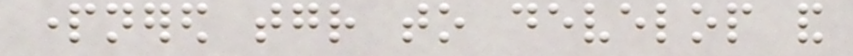partnered together to develop and
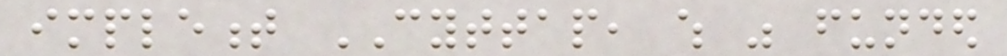implement CYTTAP, which was funded
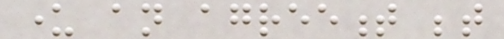under an agreement between
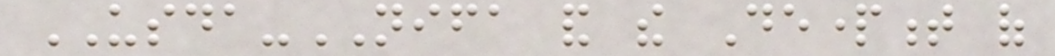USDA-NIFA and the Department of
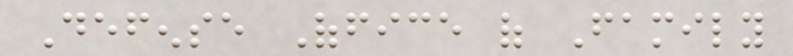Defense Office of Family
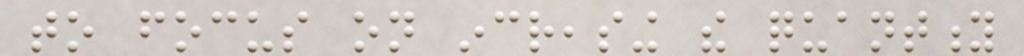to focus on increasing the quantity
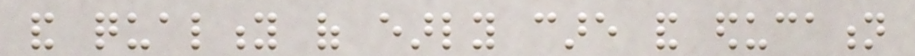and quality of early care and education
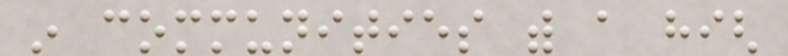in communities with a high
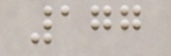177
